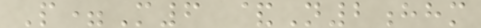P=M6 &N2hhm
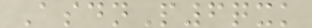AsdnP6qxk
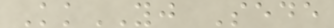KkYJ Sede
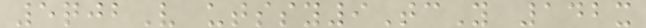5qjbV utssy9TcY 142x
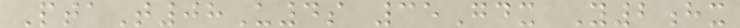PtaT08U4s 35Gdx Y2hx
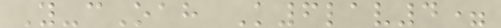Y-cOah K6lav4=
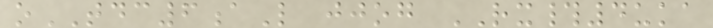oTDC6aL jjog RX#4uka
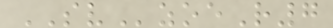SVzoeR7
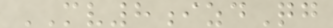MV8izdQg
